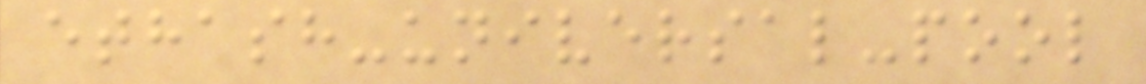ethash-universal-pool
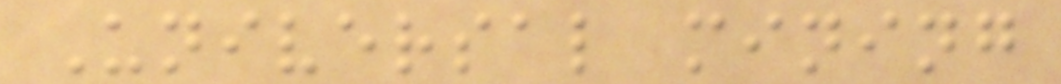Universal mining
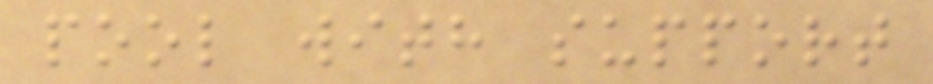pool with support
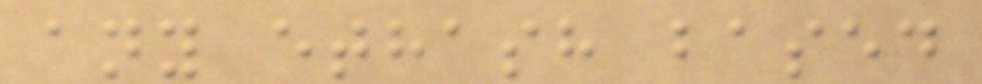any ethash based
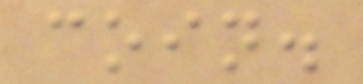coin.
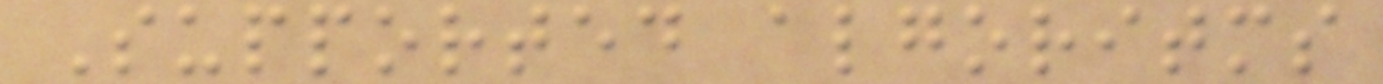Supported algoritms
